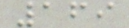169
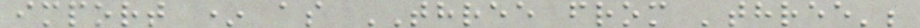import * as THREE from 'three';
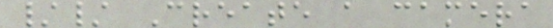// Create a camera
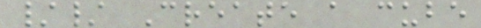// Create a cube
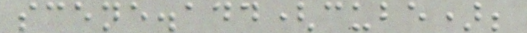scene.add(cube);
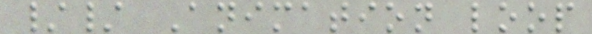// Animation loop
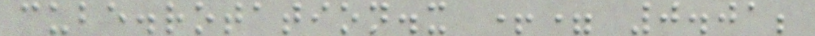cube.rotation.x += 0.01;
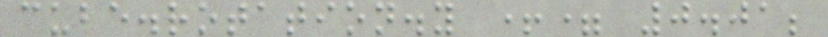cube.rotation.y += 0.01;
